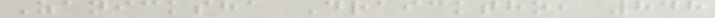Zanicksha Draicktho, 848
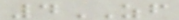4ZF
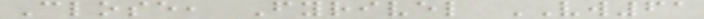Close, Fyrivel VW61
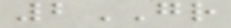2GR
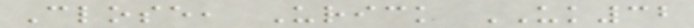Close, Urick UK32
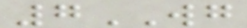7WG
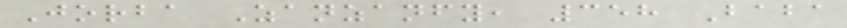Jorba Zanzanfy, 358 Baba
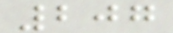207
